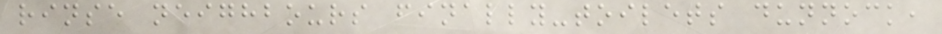rinse neighbours finally-toilets dunnock,
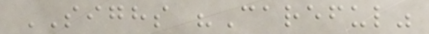SIGHS "Careful"
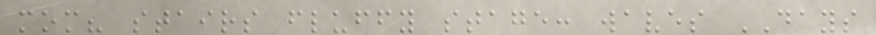mom? stairs fluffy stage: waves DAYS
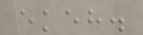ekeh.
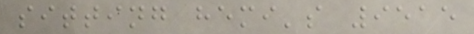sitting hemi's 9515
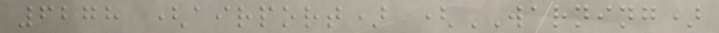6278 (airport) (WARNING)
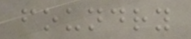foundry
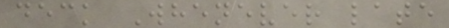deck Whenever late
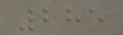285
